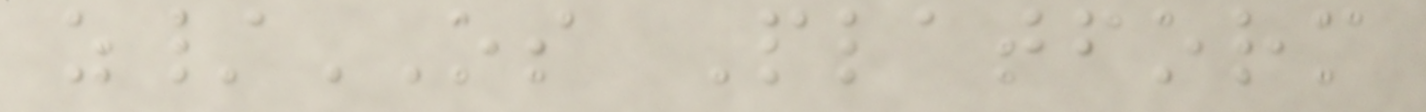z/OS Platform
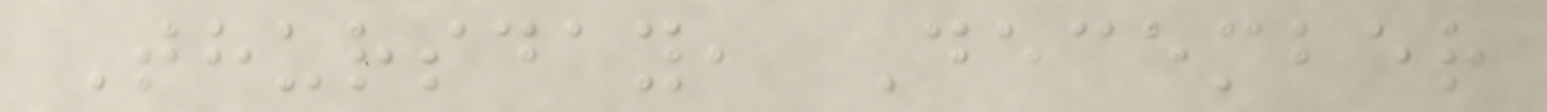Thursday, December
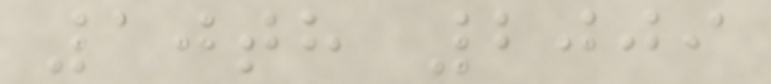10th 2009
